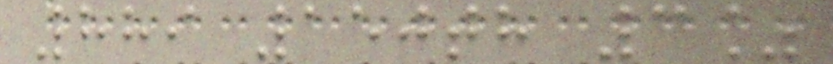889 150th 3%
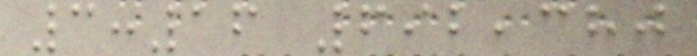3:16 692,380
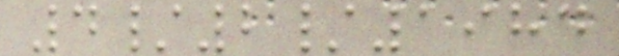4/2/1984
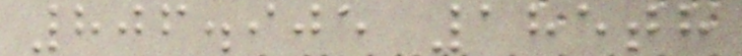806.905 185th
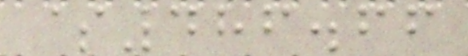$486.66
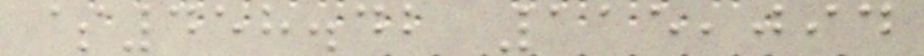$458.42 115,094
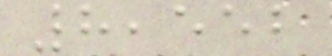8,552
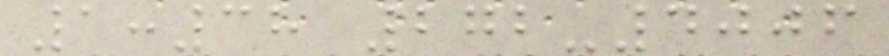1:38 272-4006
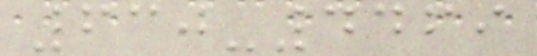630-4469
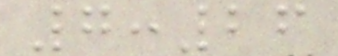7:26
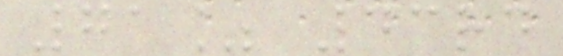71% 43rd
